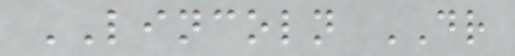LINCOLN DR
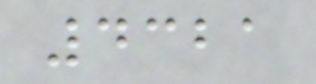4321
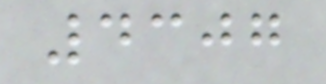4307
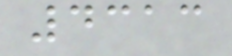4313
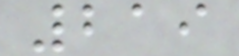219
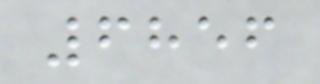6856
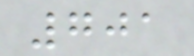701
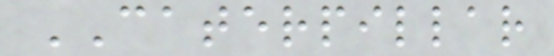CATERPILLAR
